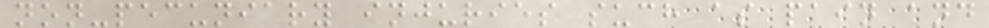non-pecuniary injuries such as pain and
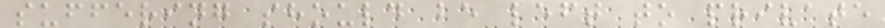suffering should be left to private
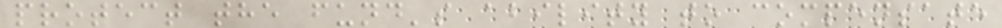protect the fund's ability to compensate
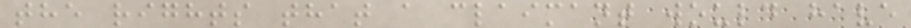the rights that a claimant would have
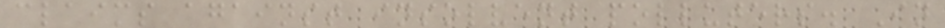claims against insolvent polluters. In
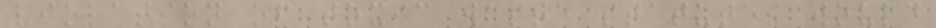violation of toxic waste statutes would
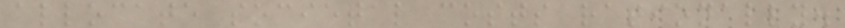allocate societal costs rationally.
